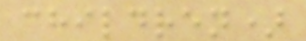children)
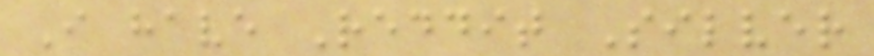I have Reddit Silver
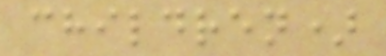children)
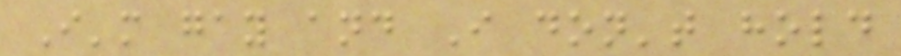I'm gay and I don't hold
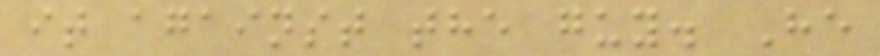it against the guy. He
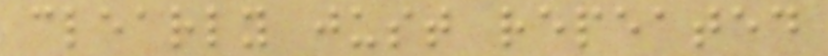clearly just repeated
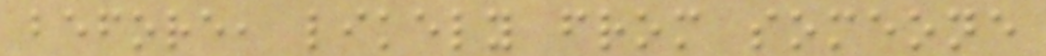before, likely from someone
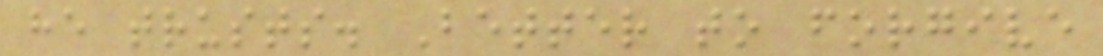he trusts. Better to forgive
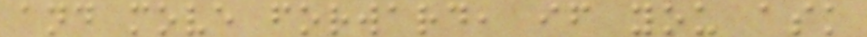and move forward, if you ask
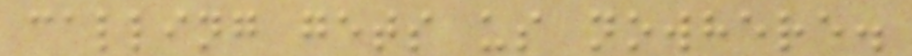calling gets us nowhere.
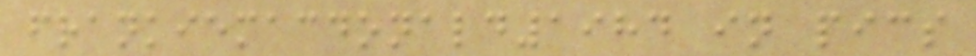frankiemacdonald1984 in pics
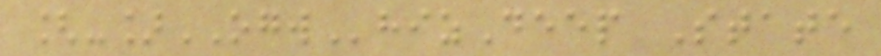[-]OGWhizDeep State
